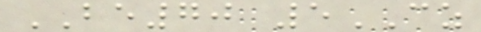BE70 5CZ
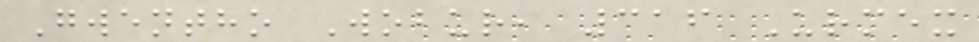Gwentho Wobur, 316 Urmex
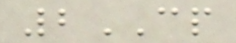2CP
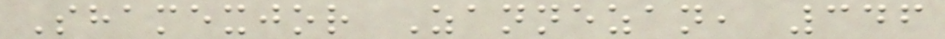Shamexjor Zannezan, 346
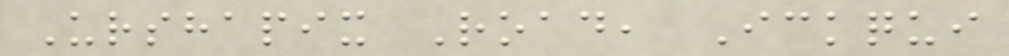Urshapix Road, Ickqui
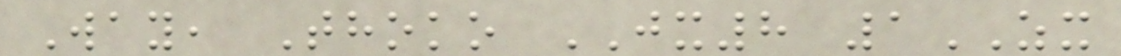Way, Thoko JX8 1ZX
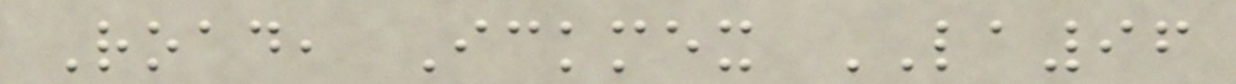Road, Ickmex LA96
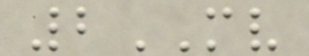2MV
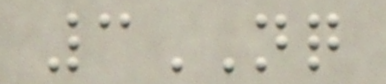3NQ
